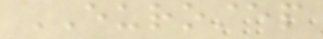EUROSTEP
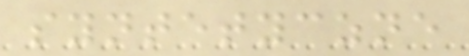syntetyczne
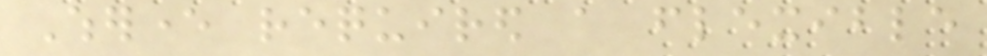Wherever required a flexible
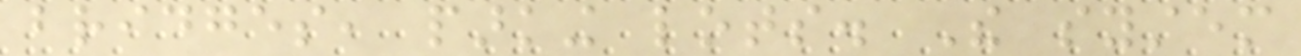bridges, parking lots. The system
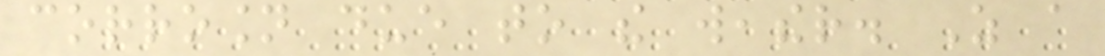corrosion due to the weather. As a
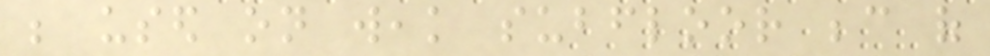be used on weak subfloor because of
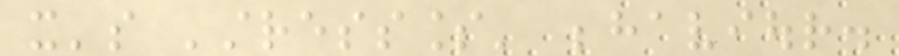it's 'stressless' behaviour.
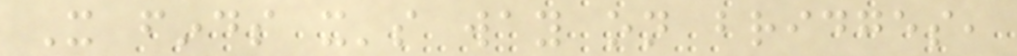It finds it's way on bridges,
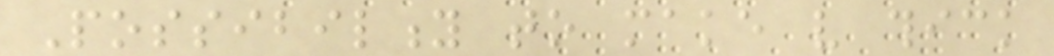Possibility to make very thick
